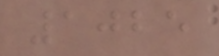1025
